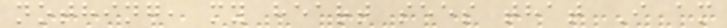nothing, my heart sees that I am
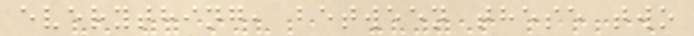everything, between these two
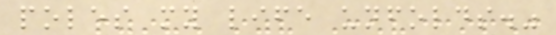poles my life unfolds."
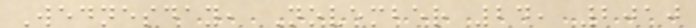Wednesday, November 24, 2010
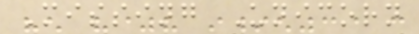Missing Unicorn
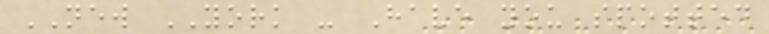NEW YORK - Have you spotted
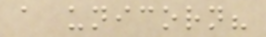a unicorn?
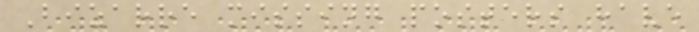Bizarre missing posters have
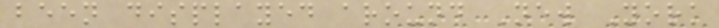been displayed around New York
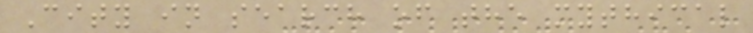City in search of the mythical
